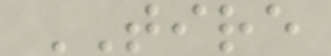TIRE
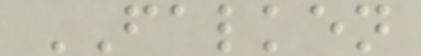FALKEN
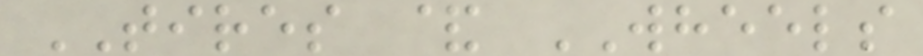TIRES & WHEELS
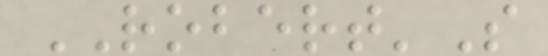ROBERT'S
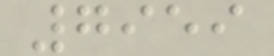7959
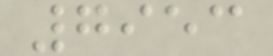7953
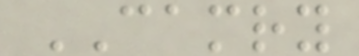CAMRY
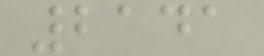2141
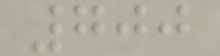700
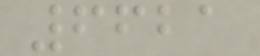6621
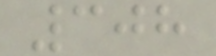308
